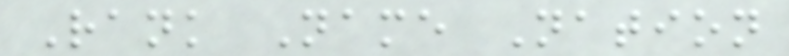Rank Name Nation
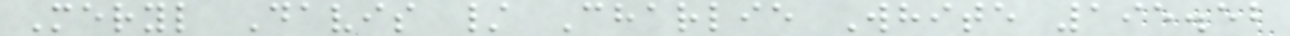Meryl Davis / Charlie White 195.52
